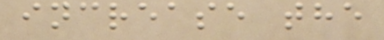increase the
